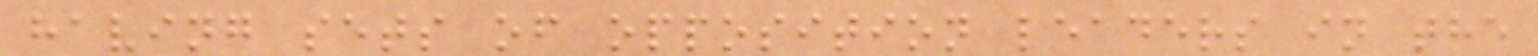having sets of opposition leaders in the
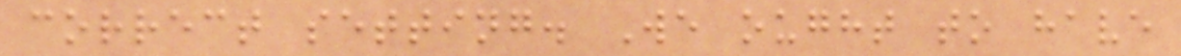correct setting. We ought to have
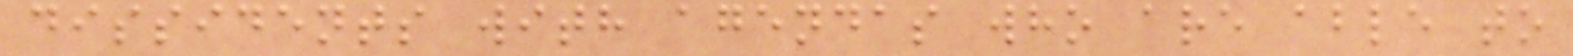dissidents with agendas who are able to
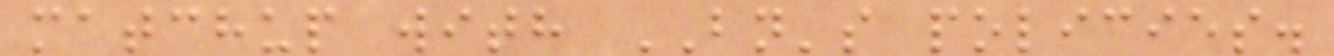matchup with BN's policies.
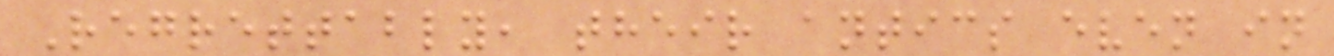Regrettably, their antics even in
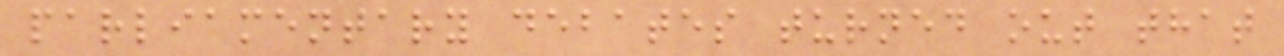parliamentary debates turned out that
